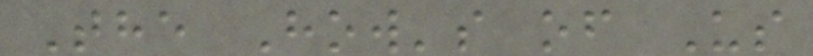The How's of Us
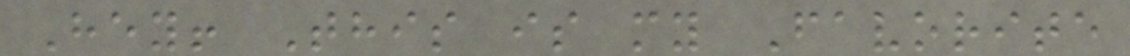Hey! This is my Favorite
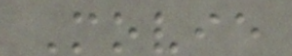Movie
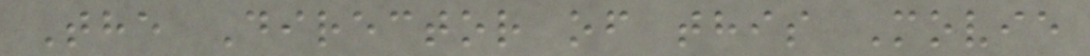The Director of this Movie
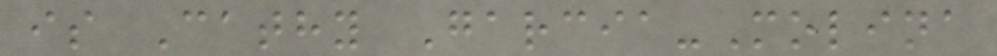is Cathy Garcia-Molina
